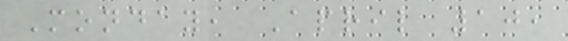Monday, April 10,
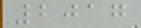2017
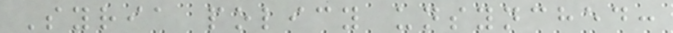Syria policy unsynched:
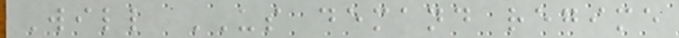Will US demand regime
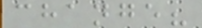change?
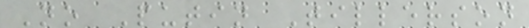No Putin Tillerson
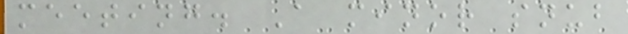meeting. A minor snub
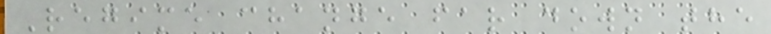Regime change far down the
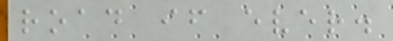road if ever.
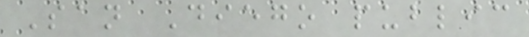San Diego public
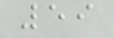59
